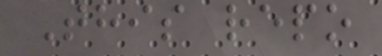This repo
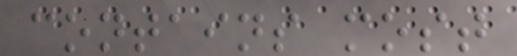contains most
